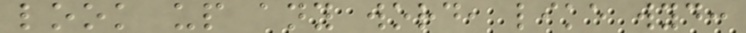look up any word, like wyd:
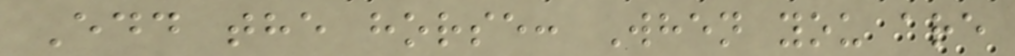Edd the horse: When you are
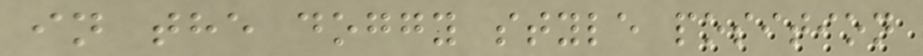in the doggy style position
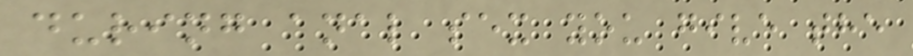during anal sex you give the
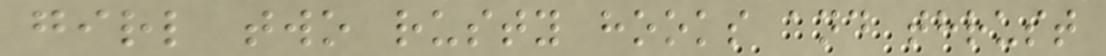girl two rusty hooks and thrust
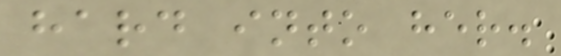hard into her.
